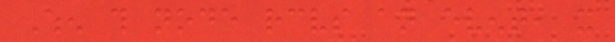When this node receives an event, it
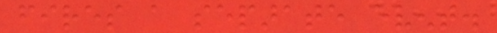fires a separate event.
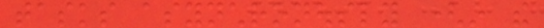tasks asynchronously (in the
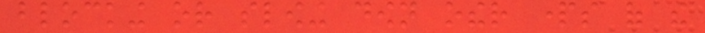blocking or slowing down other parts of the
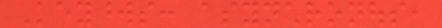Keywords: asynchronous,
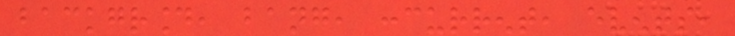background, bang, concurrent, events,
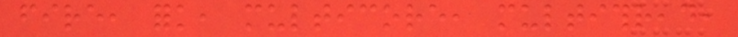fire, fork, multicore, multithread,
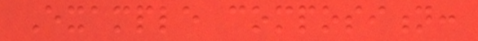Example composition:
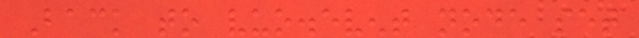Back to vuo.event node set
